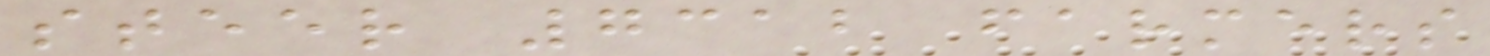steer 7312 farmers
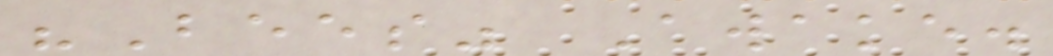"Bees" Awake.
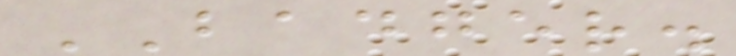BADGER.
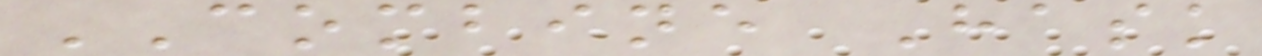COMBINE Hask
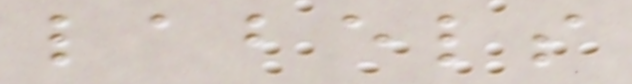labels
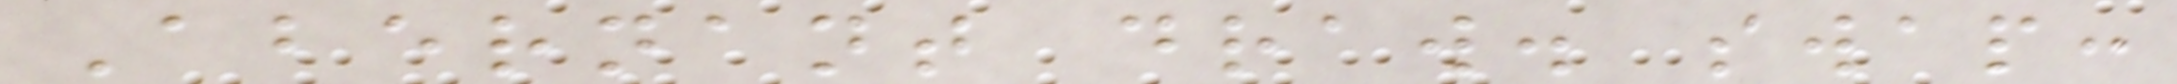Abernant draw. swap:
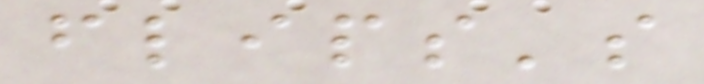flips's
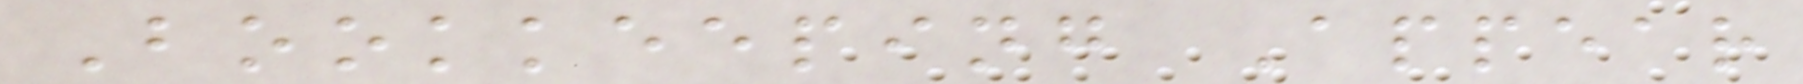Bookkeeping Appear
